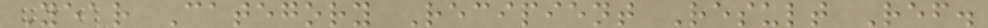Year Category Recipient Result Ref.
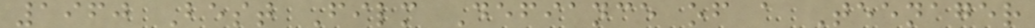1960 Best Film Defiance of a Teenager
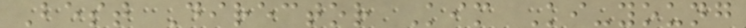Best Director Kim Ki-young
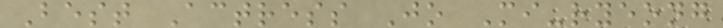Best Actress Jo Mi-ryeong
